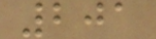201
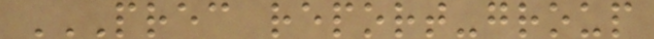PREC REPORT-GROUP
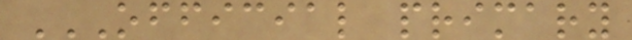OFFICIAL PRIMARY
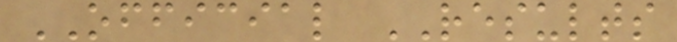OFFICIAL RESULTS
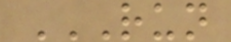RUN
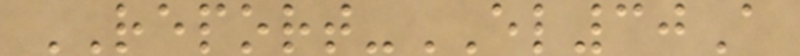REPORT-EL30A
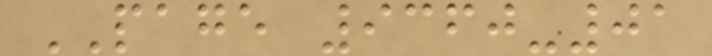PAGE 9360-01
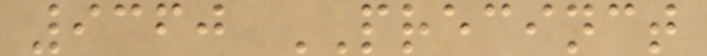9360 PRECINCT
